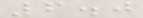6.0
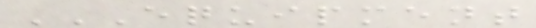EQUIPMENT
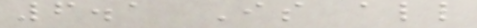6.1 Is all
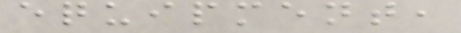equipment,
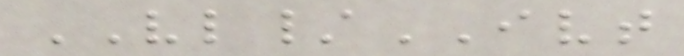VL/IVT
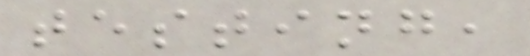testing,
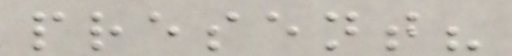present?
